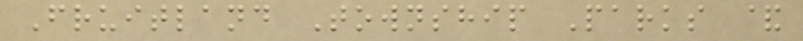Fruitland Township Parks &
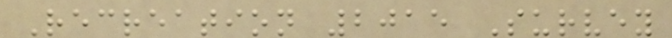Recreation 2015 Survey
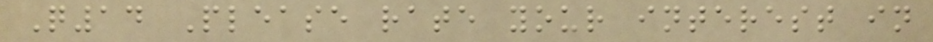Q14 Please rate your interest in
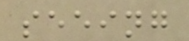seeing
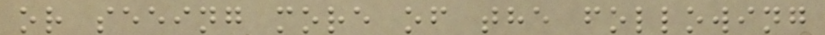or seeing more of the following
